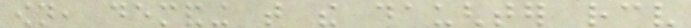own, demanding that the daughter receive
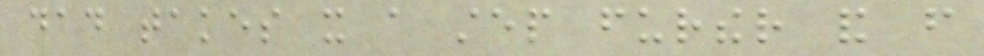dad takes it a step further and from
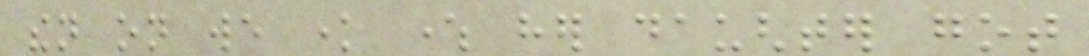then on we know where her daughter got
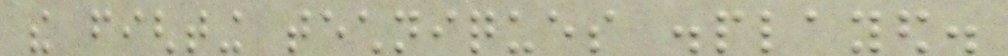the fighting techniques displayed.
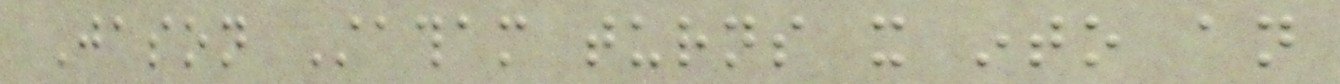Jason Statham turns it into an
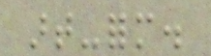art-form.
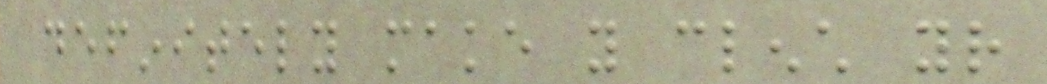definitely make you clench your
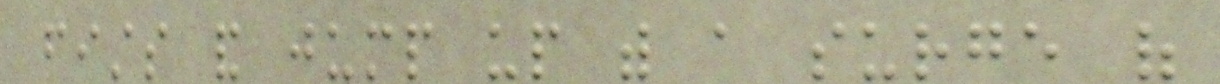fists and jump up with a surge of
